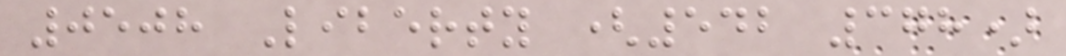0508 Liberty (542 378)
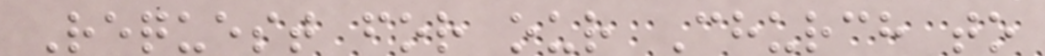Request for our Church to
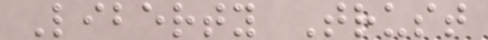Liberty Trust
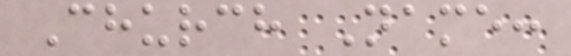Church Name:
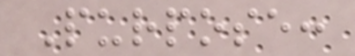Purpose:
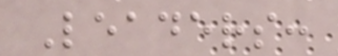Leaders:
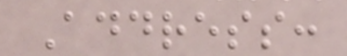Address:
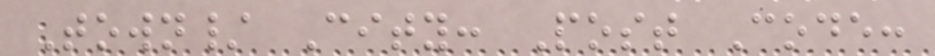Town/ City: Post Code:
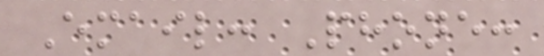Email: Phone:
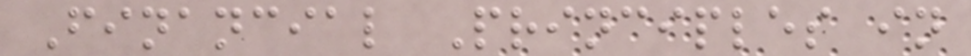Financial Principles in
